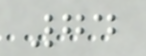74
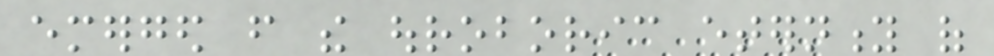emerged from the ouroboric eternity of
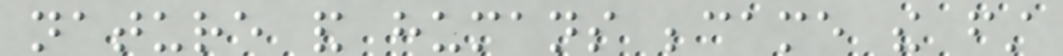nature and humans became the first
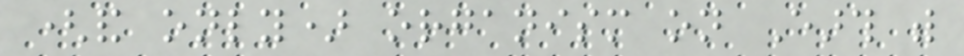(and only) organism on Earth with
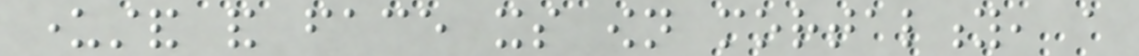understand and face its own mortality, a
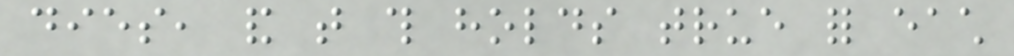dies, and that this holds true for each
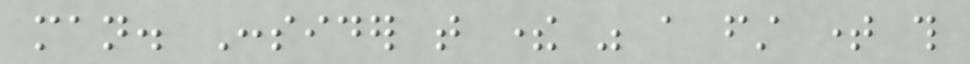man. Consider that there was a first time this
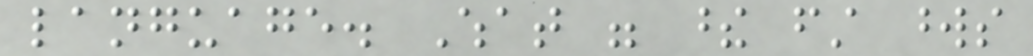language. What were these first words
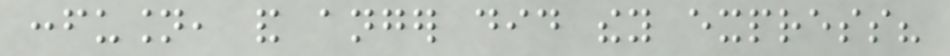confusion, and anger did they express?
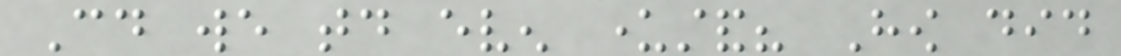Could we today even understand? How did
